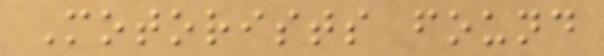Motorists found
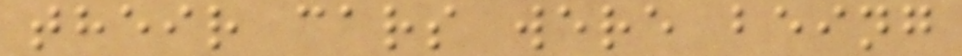their cars were being
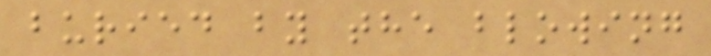buried by the blowing
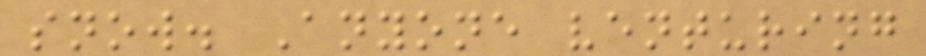snow. Anyone venturing
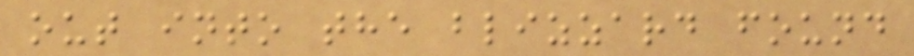out into the blizzard found
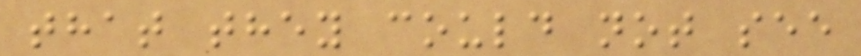that they could not see
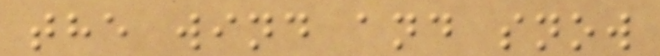the wind and snow
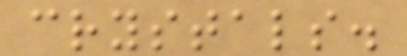crystals.
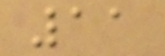11
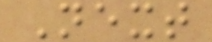Next
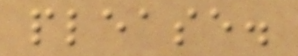please.
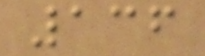136
